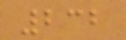232
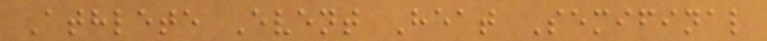Athlete Event Heat Semifinal
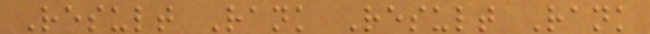Result Rank Result Rank
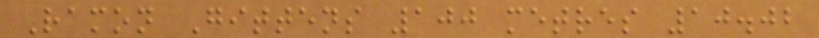Ramon Gittens 100 metres 10.02
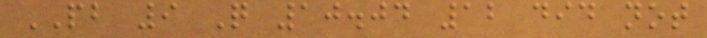PB 9 Q 10.04 12 did not
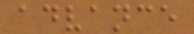advance
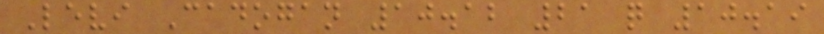Levi Cadogan 10.12 21 q 10.19
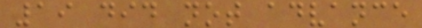19 did not advance
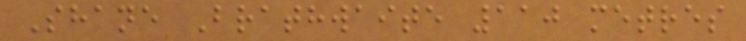Shane Brathwaite 110 metres
